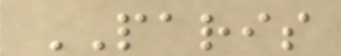PARIS
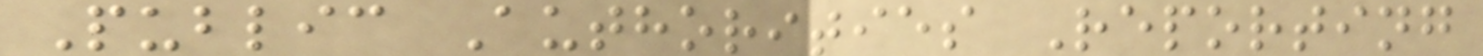Public Authorities Reporting
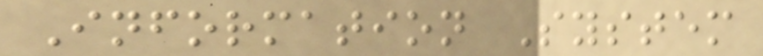Information System
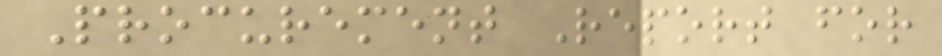Procurement Report for
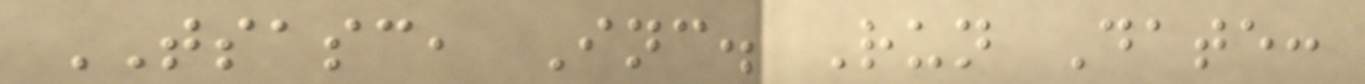TSASC, Inc. Run Date:
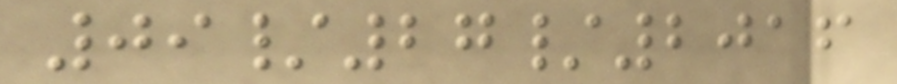09/27/2016
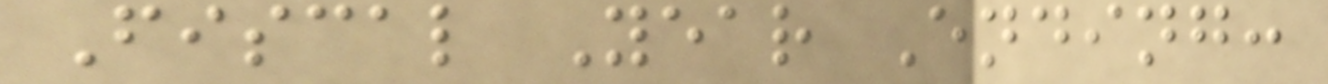Fiscal Year Ending:
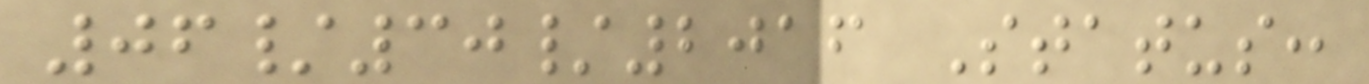06/30/2016 Status:
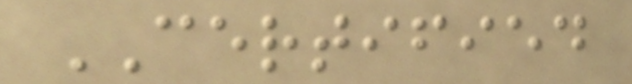CERTIFIED
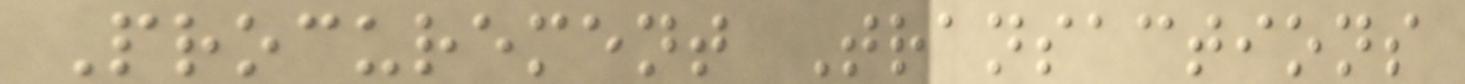Procurement Transactions
